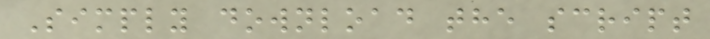Simply download the script
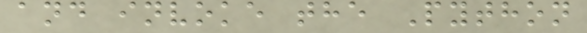and invoke the Python
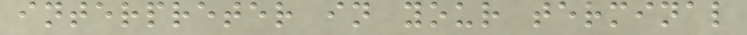interpreter in your terminal
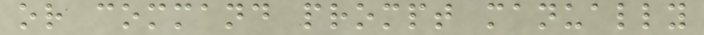or command prompt manually
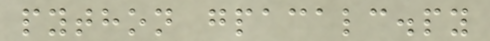python gpacalc.py
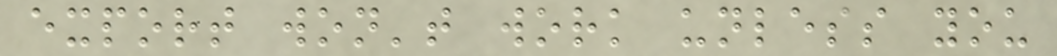export won't work unless you
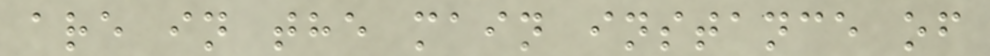are in the main instance of
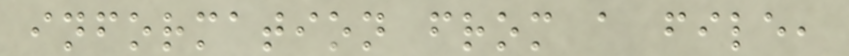information from a file,
